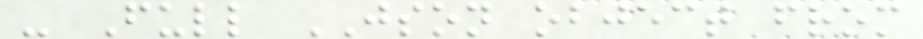- Full JSON object from
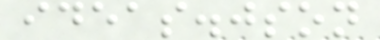ideas.json
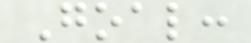Goal:
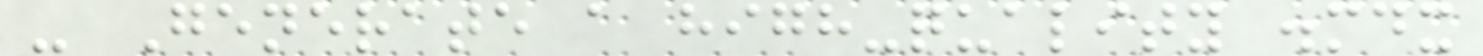- Generate a high-quality .mdx
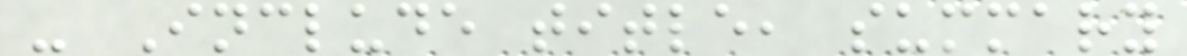- Include title, summary
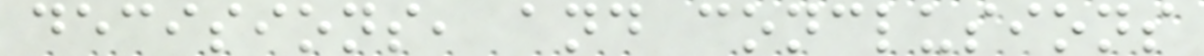decisions, and conclusions
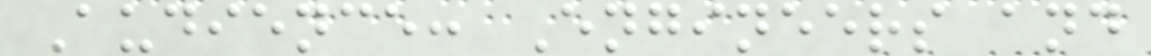Audience: Engineers and
